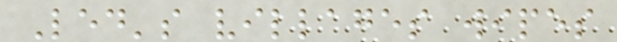Led's villages wipes
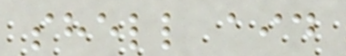shell aid
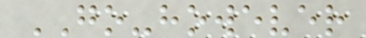GO-however
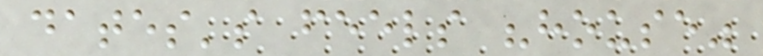dates's feels "house"
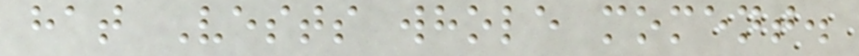hat Vests whole moment.
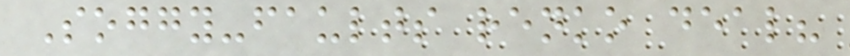Soggy-faults renko deal?
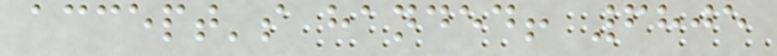accept's handed! 6805
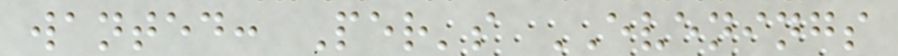wanted: Per's EVENINGS
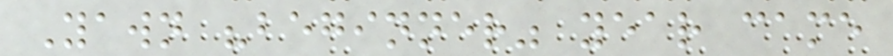Yawn "beginner" year came
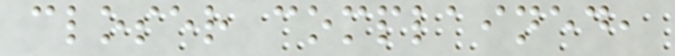closer complained,
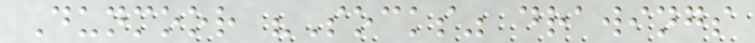Dunmoor "Socks" drawings
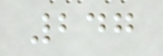247
